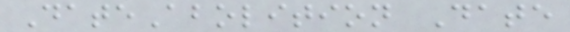DateAbolition Date
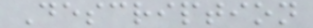Description
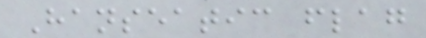Hanseatic flag
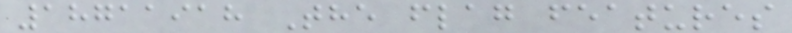18711918 The flag features
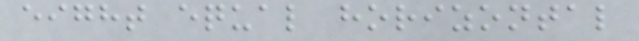eight equal horizontal
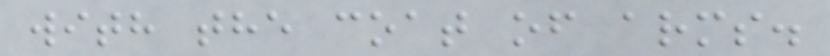with the coat of arms.
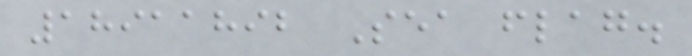18911892 Sea flag.
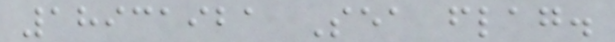18931921 Sea flag.
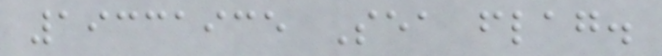19331935 Sea flag.
